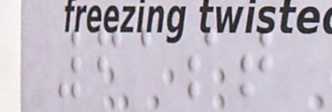61st
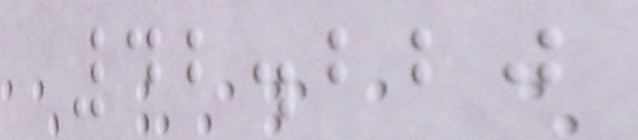42.220
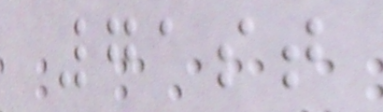71st
